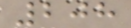208
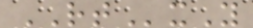RTxY
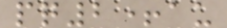pq2+au
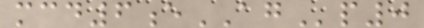mcd6eAGp0
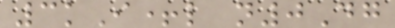3kI+l n0Dg
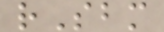rSbm
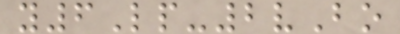y6Lp-2vBo
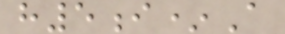h5i*A
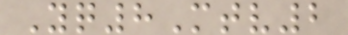Yq8Mtv2
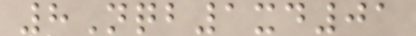8Nqb1xd01
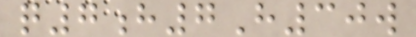q7h7H30w
